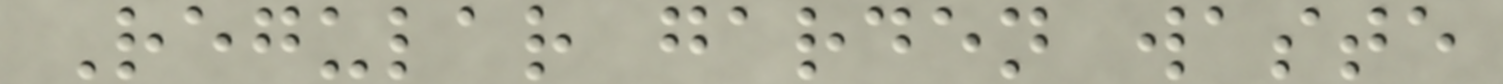Regular garden waste
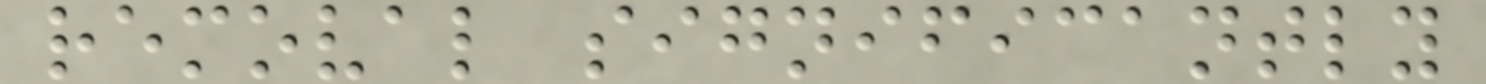removal significantly
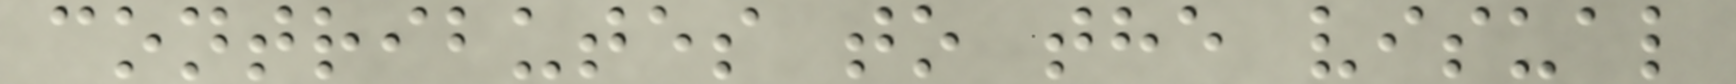contributes to the visual
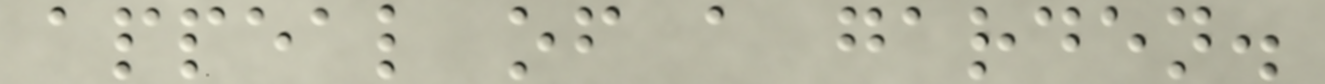appeal of a garden.
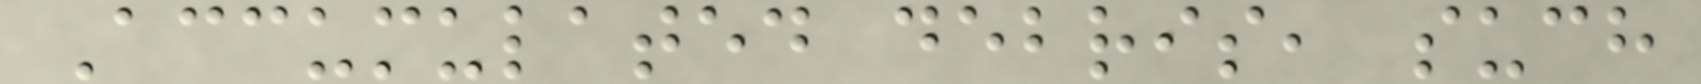Accumulated debris, such
